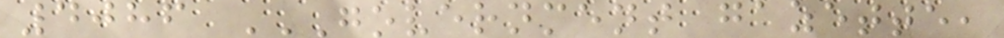4086 GOVERNMENT GAZETTE,
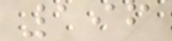196
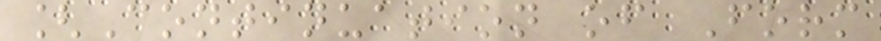[Continuation of Form
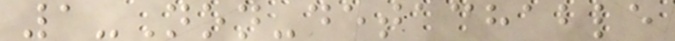1-Non-detachable
